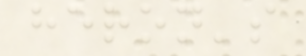heron's
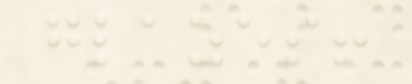glazes!
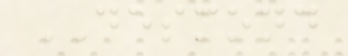DESMOND
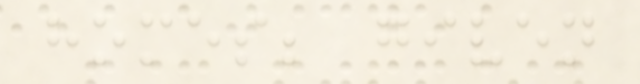homes; given
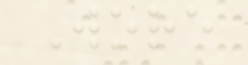Wore
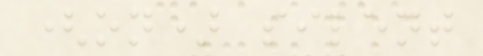(on) silent
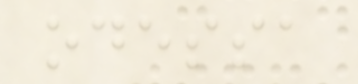odessa
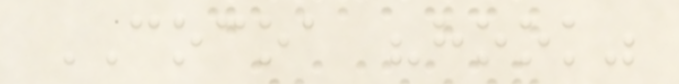COCOA "hook"
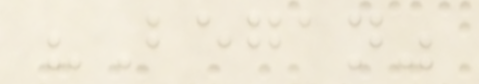"Began"
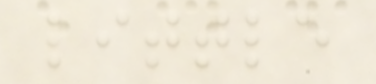little
